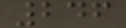246
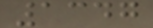1347
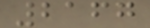2167
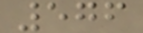576
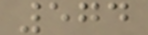574
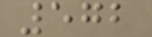572
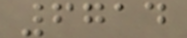6714
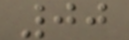00
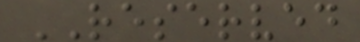RESERVED
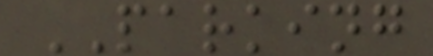PARKING
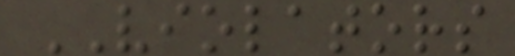VIOLATORS
